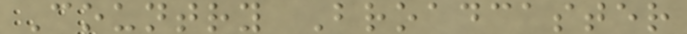Country Broadcaster
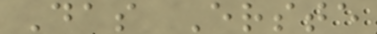Das Erste
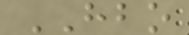HBO
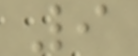9
